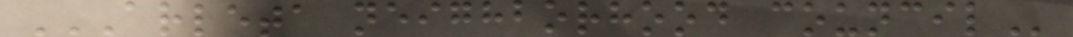ARLETA NEIGHBORHOOD COUNCIL
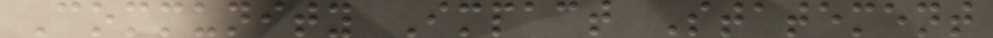Community Impact Statement
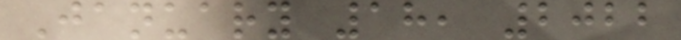January 18, 2022
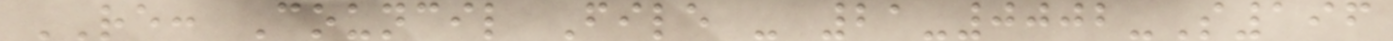RE: Council File - 21-0002-S196
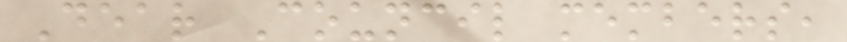Dear Council members,
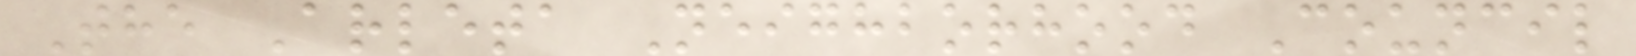The Arleta Neighborhood Council
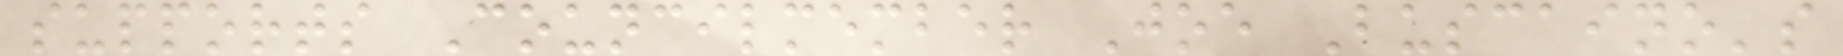supports Councilmember Joe Buscaino's
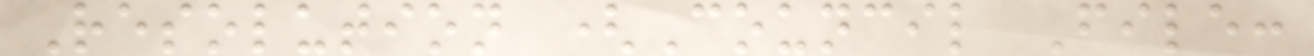Resolution (Council File:
